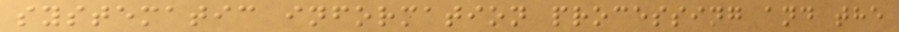systematic information processing and the
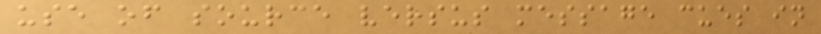use of source versus message cues in
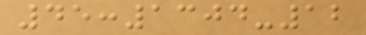45:1304-12
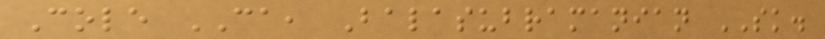Cole CA, Balasubramanian SK.
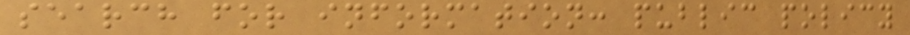search for information: public policy
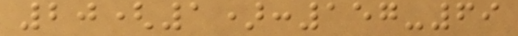20(1):157-69
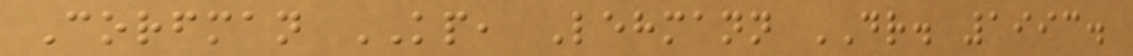Corfman KP, Lehmann DR. 1993.
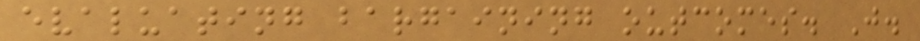evaluating bargaining outcomes. J.
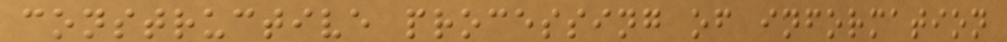constructive processing of information
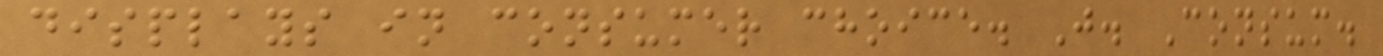displays in consumer choice. J. Consum.
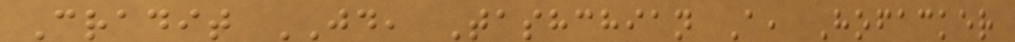Cradit JD, Tashchian A, Hofacker
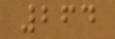264
